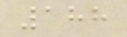188
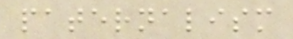paternalism
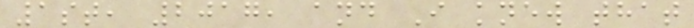1st, 2017, and I knew that
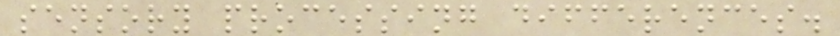sensory processing differences.
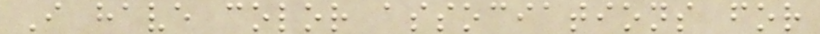I have color associations for
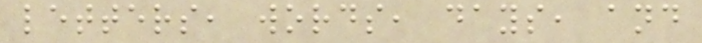letters, words, days, and
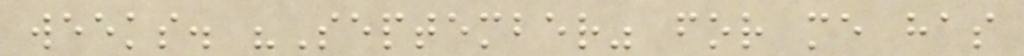weeks. "September" for me has
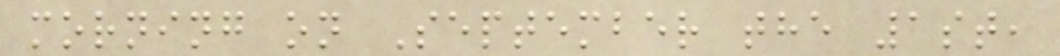morning on September the 1st,
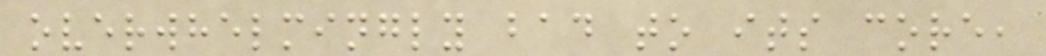overwhelmingly bad to its core,
